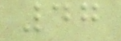47
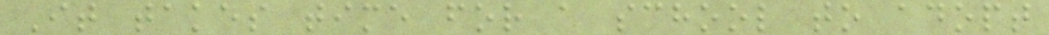It takes time for a school to adopt
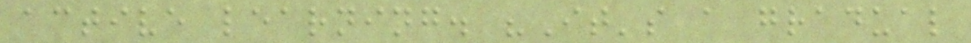active learning. "It's a gradual
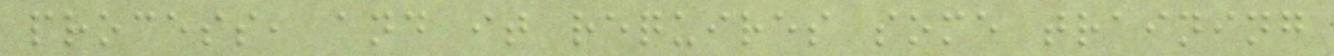process, and it requires some training
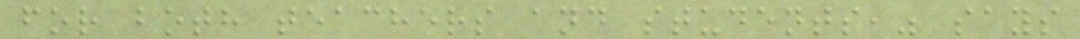for both teachers and students," says
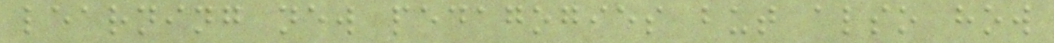learning new pedagogies but also how
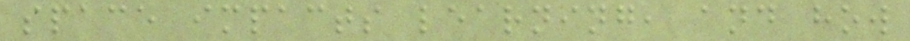space impacts learning, and how
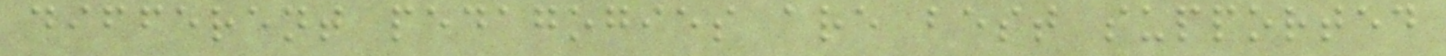different pedagogies are best supported
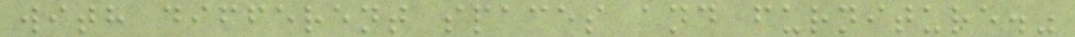with different spaces and furniture."
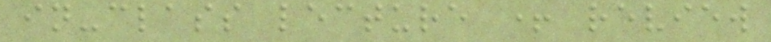in-class lecture + review
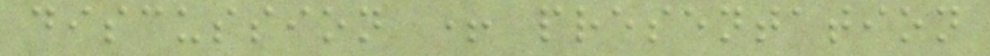discussion + presentation
